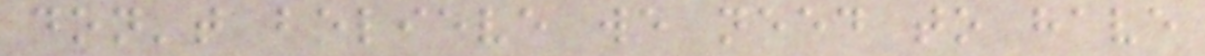don't believe we need to have
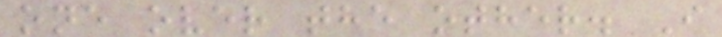one over the other. I
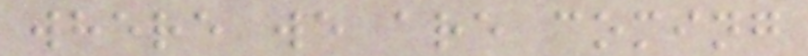where we are coming
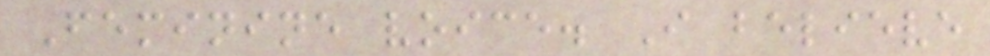Feminine voice. I believe
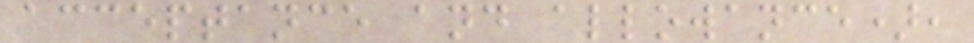acceptance and allowance),
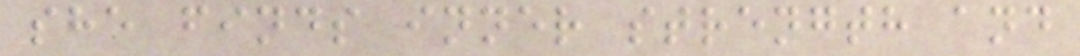she finds inner strength and
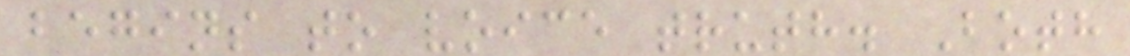begins to voice truth. Both
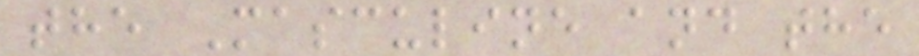the Masculine and the
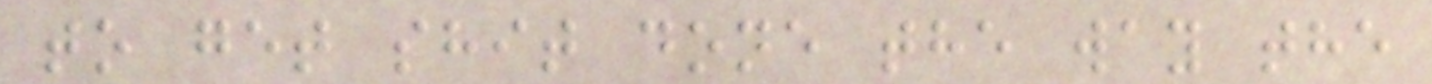to get shit done the way the
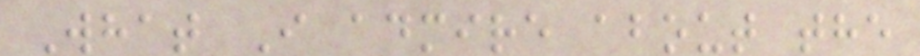What I admire about the
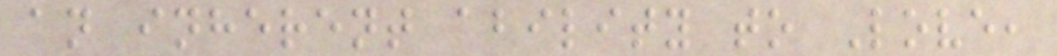an inherent ability to Love,
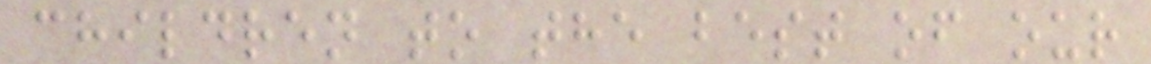children to the best of our
